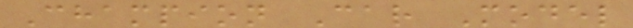Champion Car Model
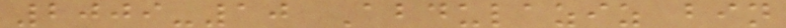2009-10 Abdulaziz bin
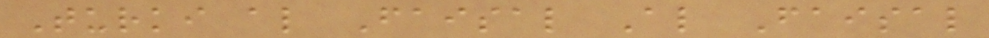Turki al Faisal Al Faisal
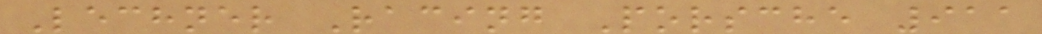Lechner Racing Porsche 911
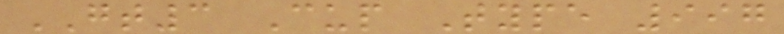GT3 Cup Type 997
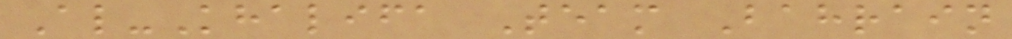Al-Khalifa Team Bahrain
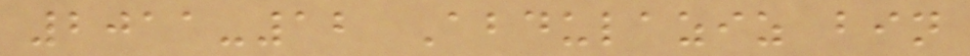2011-12 Abdulaziz bin
